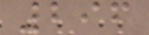296
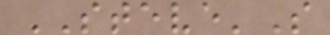STEVE'S
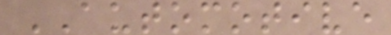AUTOMOTIVE
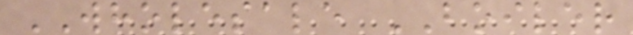WHOLESALE BOILER
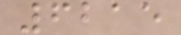6215
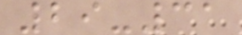29-31
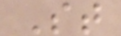St
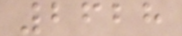2628
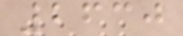2630
